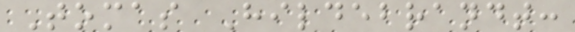Tomas Hildebrandt:
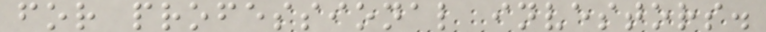for professional investors.
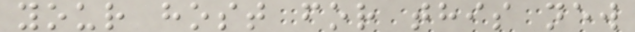your host for this new
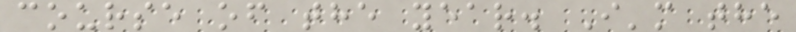course of the year. I'm the
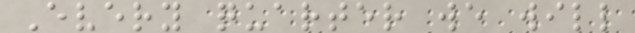Every quarter we will
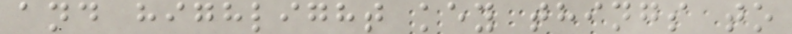and highlight key things to
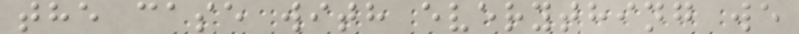the case with everything we
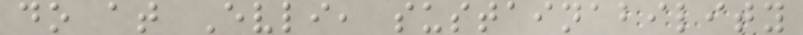do at Evli, sustainability
